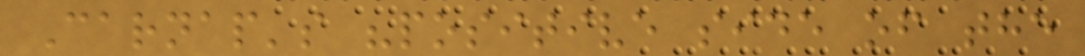Carnap's "positive side of the
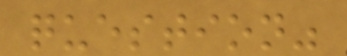question"
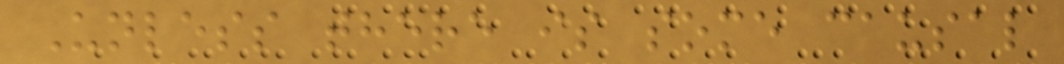Unless there is some causal
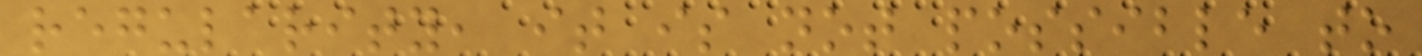regularity, it is not possible to
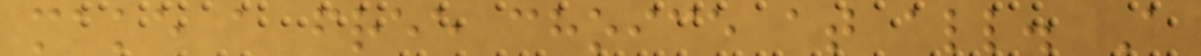make a free choice at all. A
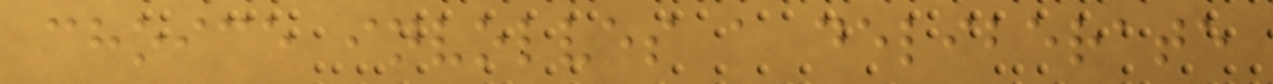choice involves a deliberate
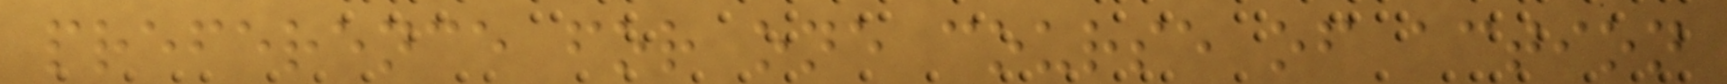preference for one course of action
